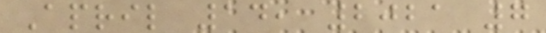April 14, 2021 7
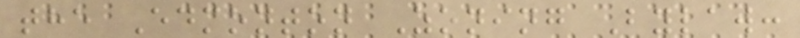the Edmonton Zoning Bylaw:
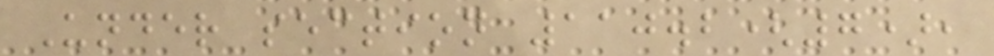Under section 110.2(7),
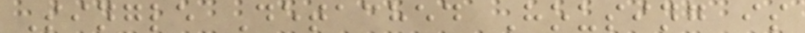Single Detached Housing is
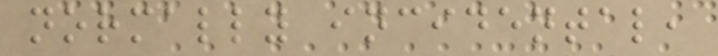normally incidental,
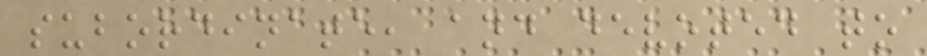subordinate, and devoted to
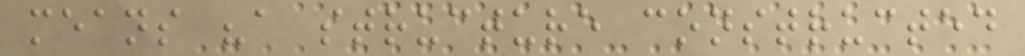means "a structure constructed
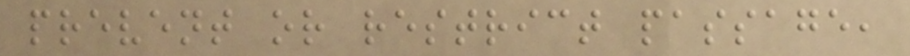prevent or restrict passage,
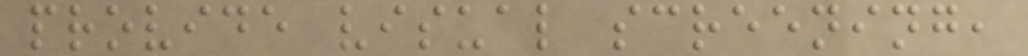provide visual screening,
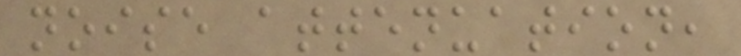noise attenuation,
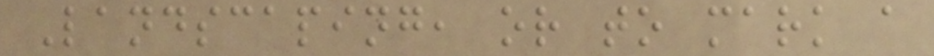Landscaping, or to mark a
